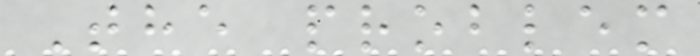The problem
